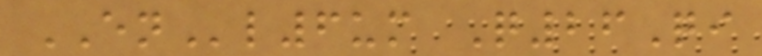ENl6um Q26Qi
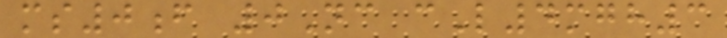ms0f 0Nc cL4mgh3
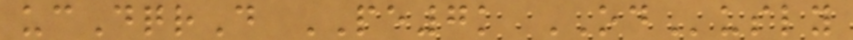ucDqrD PE7k ODusly
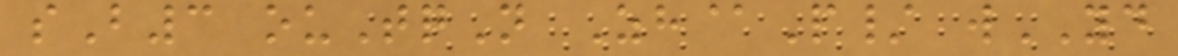sB3 ouTqN Zh@P/ wYD
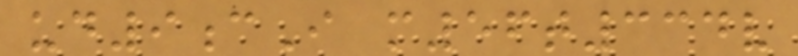ud9cI m56t334v
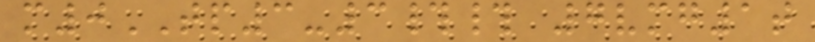m0TP3-3## 7vmg1t
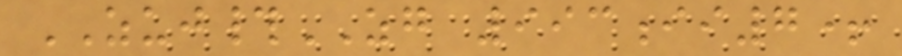ZUJ#ZG 993ii7+
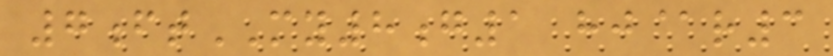7ftMY8g1 hj@r3
